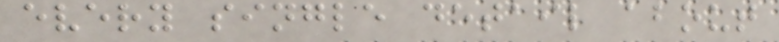every single detail about
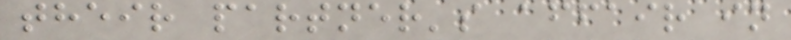their partner's affair in
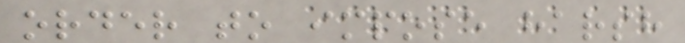order to impose harsh
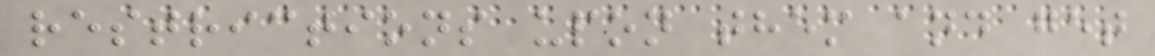restrictions upon them and get
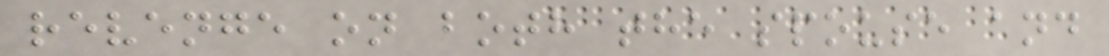revenge on both the spouse and
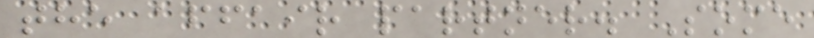the affair partner. Some
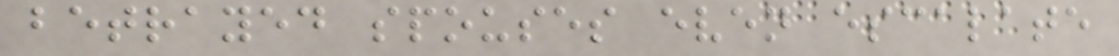betrayed spouses even escalate
